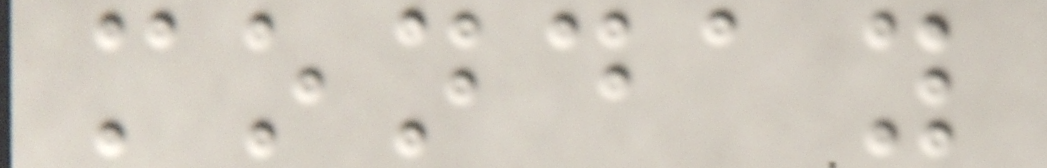monday
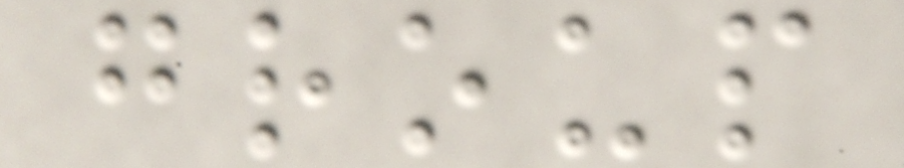group
